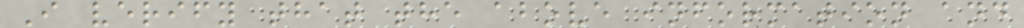I verify that the above information and
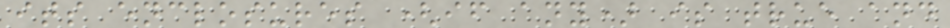its enclosures (if any) is true and
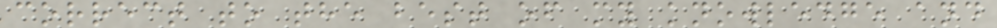correct to the best of my knowledge and
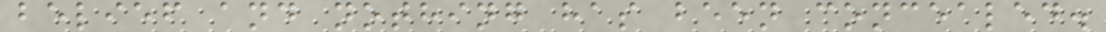belief and nothing has been concealed.
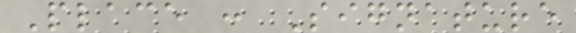Place : Signature
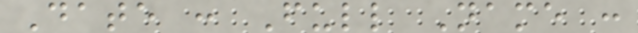Date : Full Name :
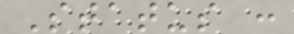Status :
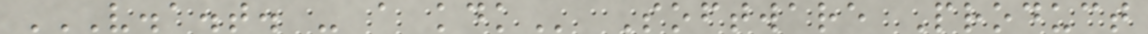V.A.T. - A KDK Software Product
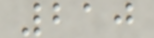210
